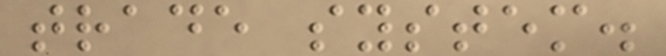trade system.
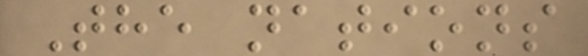The nations
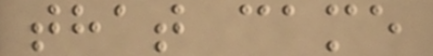that came
